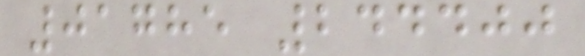01785 244400
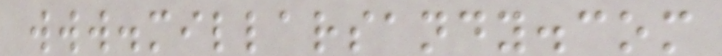www.millarsandy.com
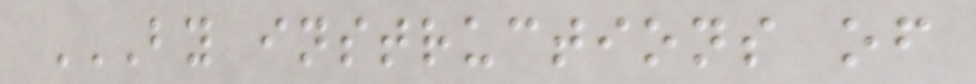BY INSTRUCTIONS OF
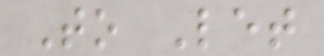To Let
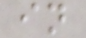in
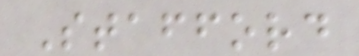Stafford
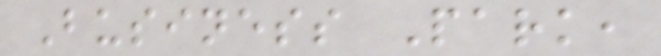Business Park,
